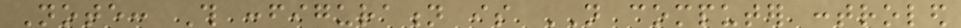Note: This configuration is NOT computer controled
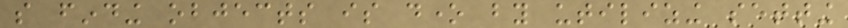so finding objects is done by utilizing setting
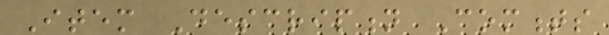Item Description Comments
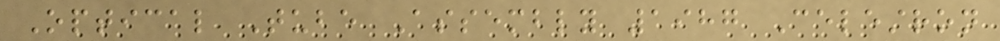Optical Tube Assembly 1987 Celestron
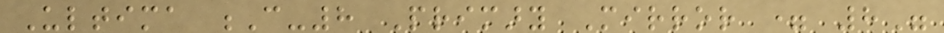Ultima C-8 Primary Mirror = 8"
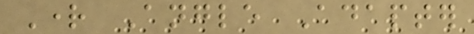Right Angle Adapter
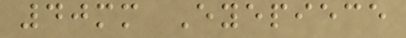40mm Eyepiece
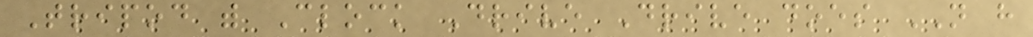Tripod with Clock Drive Drive does NOT have
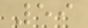59
